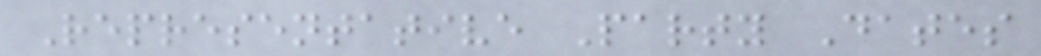Representative Party Dates
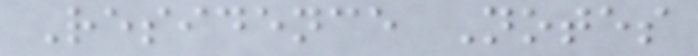Residence Notes
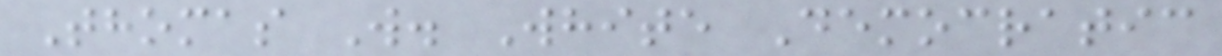Thomas W. White Democratic
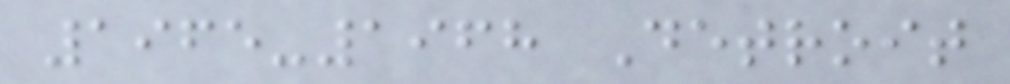1965-1968 Detroit
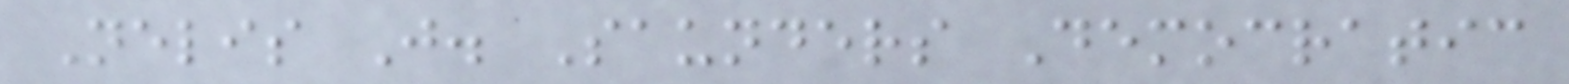Nelis J. Saunders Democratic
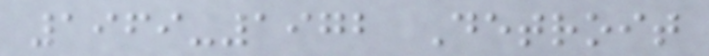1969-1972 Detroit
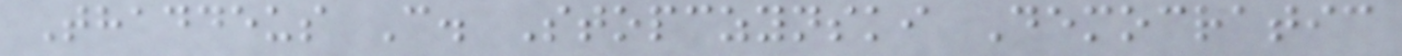Thaddeus C. Stopczynski Democratic
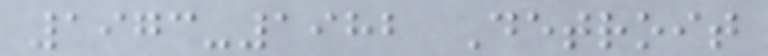1973-1982 Detroit
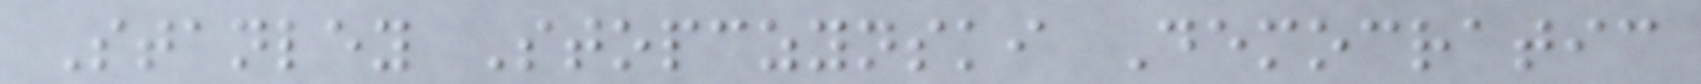Stanley Stopczynski Democratic
